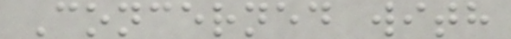Concerned with
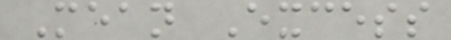Mean Excess
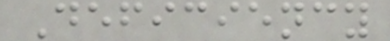Deficiency
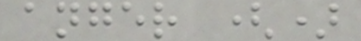anger ()
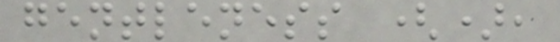gentleness (),
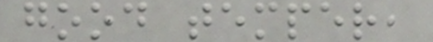good temper,
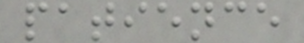patience
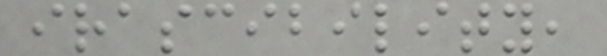irascibility,
